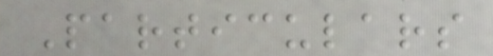Particulars
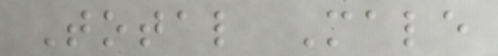Total Male
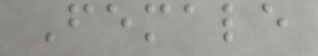Female
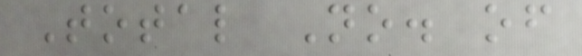Total No. of
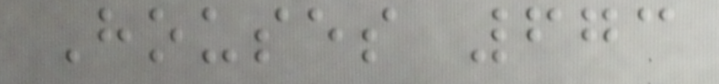Houses 673
